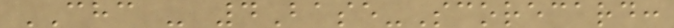CHC - 4Base-Scorecard:
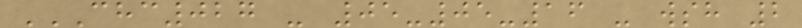CHC027 - 05-05-16 - WSH 2
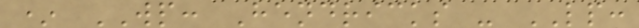* WP: Hendricks - LP:
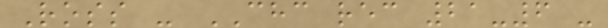Ross - CHC rec 21-6 -
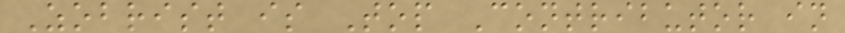Zobrist is Top Contributor in
